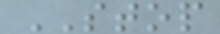STOP
